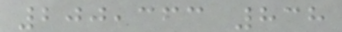200,363 838
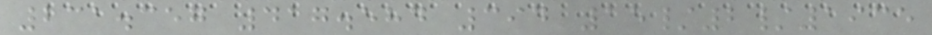231.357 417.584 394 15/2/1935
